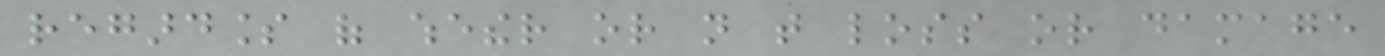regardless of whether or not that loss or damage
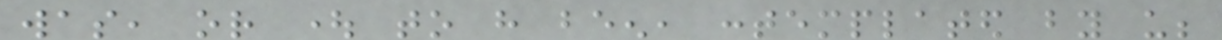was, or ought to have been, contemplated by us;
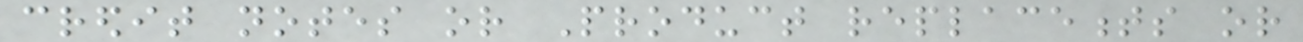credit notes or Product replacements or
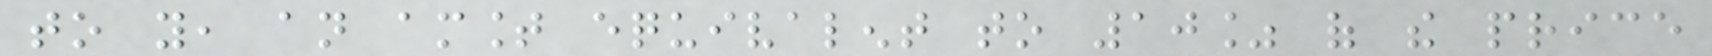to you, an amount equivalent to 10% of the price
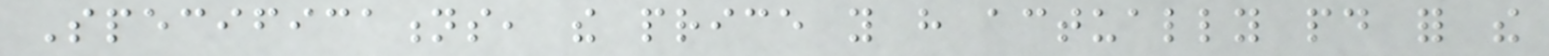Specifications, the price you have actually paid for the
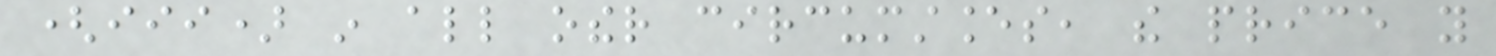(iii) in all other circumstances, the price you
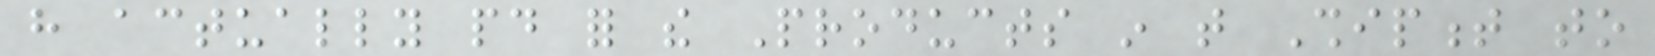have actually paid for the Products in that Shipment to
